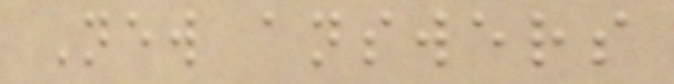New answers
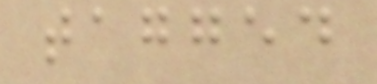tagged
